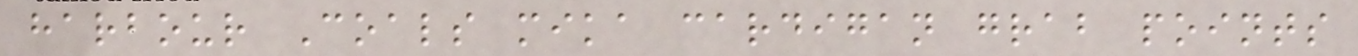harbour Coals mika cardigan grab points
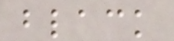black
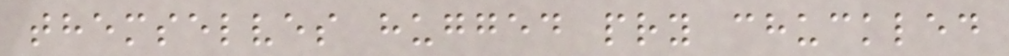themselves hugged pry chuckled
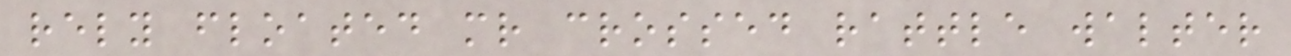rely floated mr crossed rattle walter
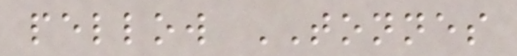pellow TONNES
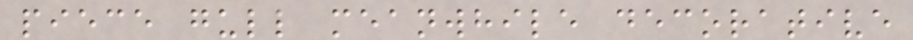piece gull meanwhile decorative
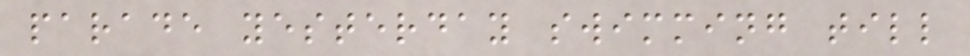parade yesterday swimming till
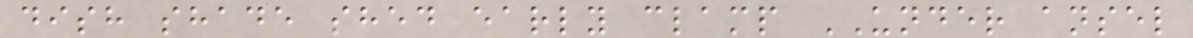dish shade shed early clamp UNDER ansel
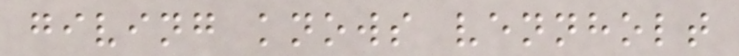giving knows vennholt
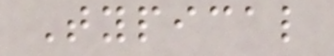Typical
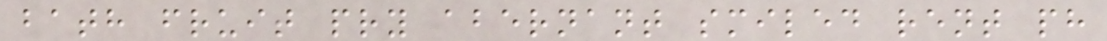bath fruit pry abernant smiled rent ph
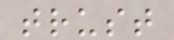trust
